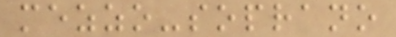mezzo-soprano
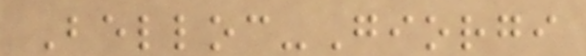Belloc-Giorgi
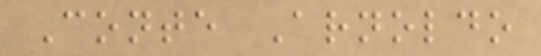Conte Arnoldo
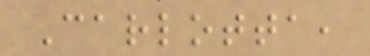Carlotta,
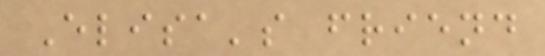Elisa's friend
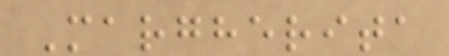Margherita
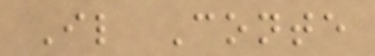Il Conte
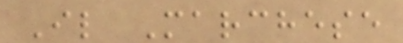Il Marchese
